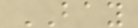BAY
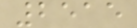2515
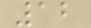12
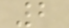2
